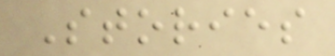Stories
